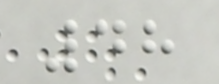48
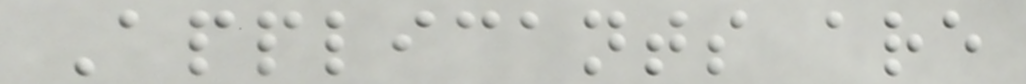Applicants are
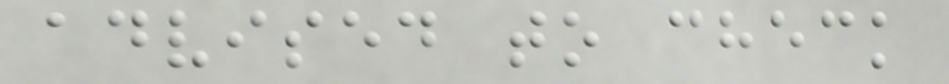advised to check
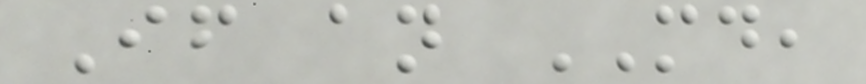If an MD,
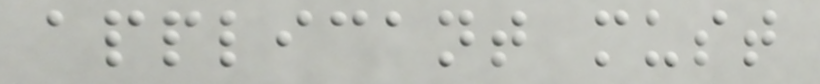applicant must
